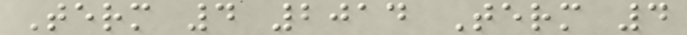Term 4 2014 Term 4
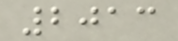2013
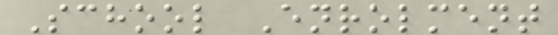School Enrolment
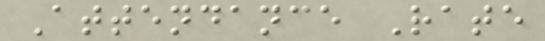Attendance Rate
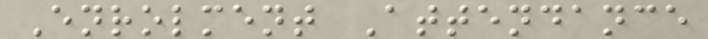Enrolment Attendance
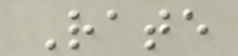Rate
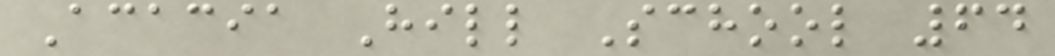Acacia Hill School 64
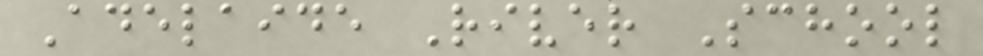Adelaide River School
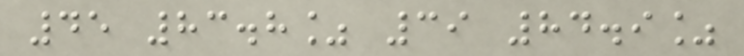45 83.8% 39 84.9%
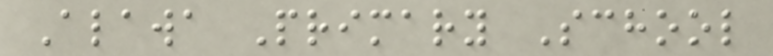Alawa Primary School
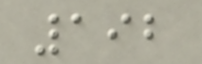192
